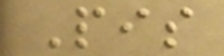Pis
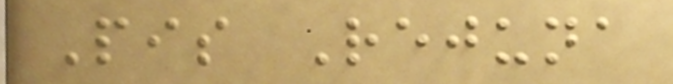Pis Rejuna
